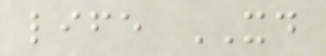life XD
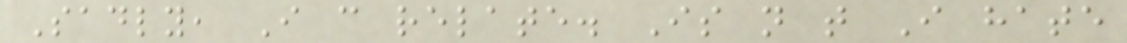Sadly, I can relate. Is not that I hate
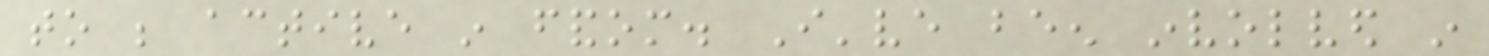to be active in fandom. I've been involved in
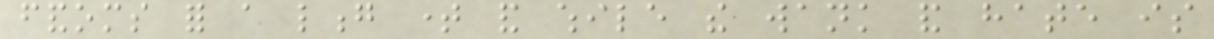fandoms for a long time and while the wank and hate is
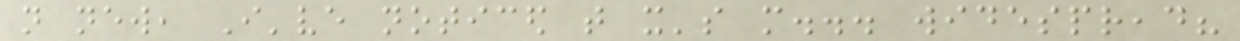not new, I've noticed that it's more... widespread?
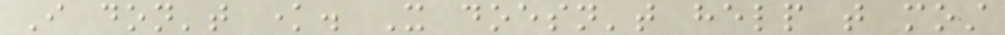I don't know. It doesn't help that most
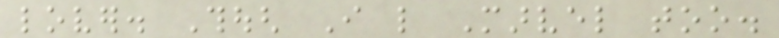lover. Though I like Marvel too.
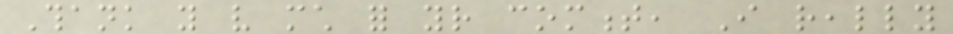Thank you very much for your comment, I really
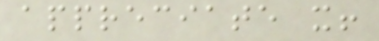appreciate it!
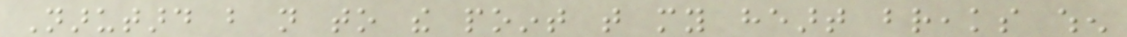Narutard but not to the point that my heart breaks when
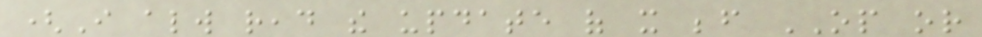(I always read the update of it before OP or
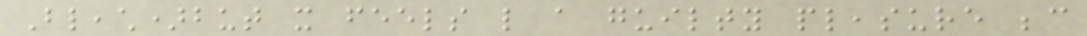Bleach)but it feels like a guilty pleasure because
